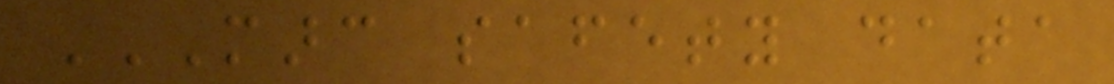MARC SAFETY DATA
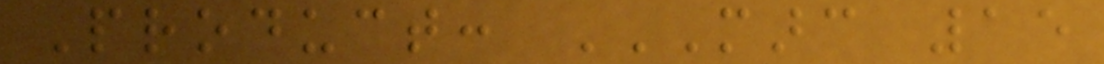Product: MARC 15
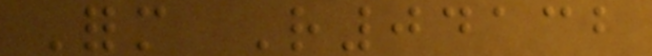Form R04132
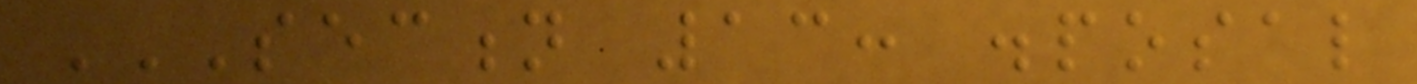SECTION 13: DISPOSAL
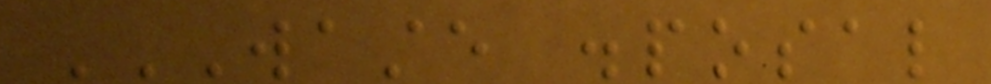WASTE DISPOSAL
